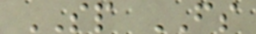SP FS
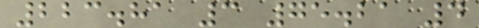223.81 3 75.21 4
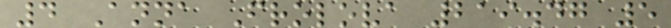4 Anna Frolova 219.47 5
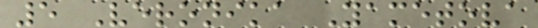5 Veronika Yametova
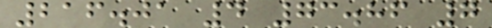216.01 4 73.86 7
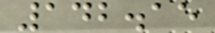142.15
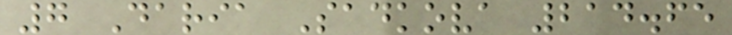7 Daria Sadkova 214.65
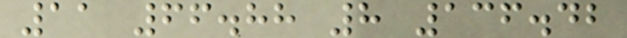11 66.88 8 136.42
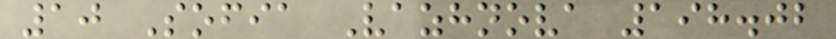10 Sofia Vazhnova 198.02
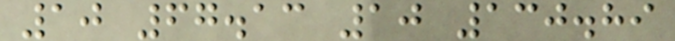10 67.13 10 130.89
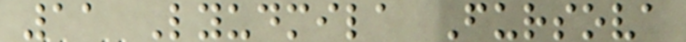11 Lyudmila Fursova
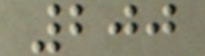200
